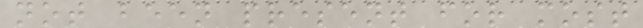not been present for most
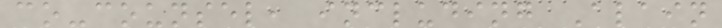co-counsel, including Alain
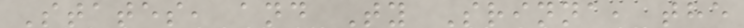States, and Ty Srinna, the
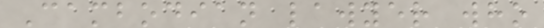Cambodian lawyer who
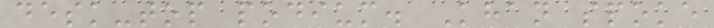desk-top podium. Khan spoke
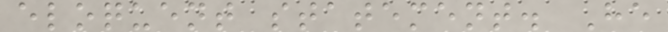eloquent statement. He
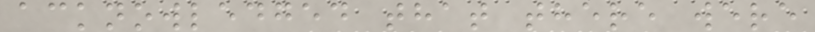acknowledged that there were
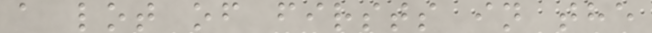a lot of firsts in the
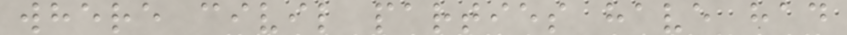where civil parties have had
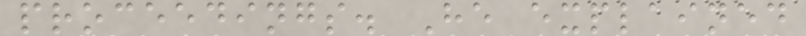proceedings. He explained
